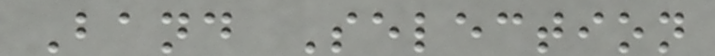Band Selection
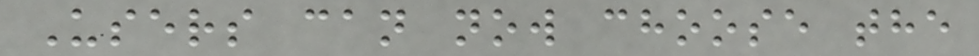Users can now choose the
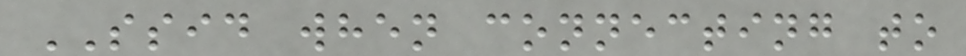SSID when connecting to
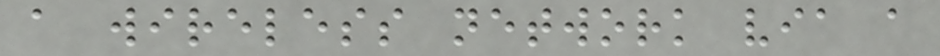a wireless network via a
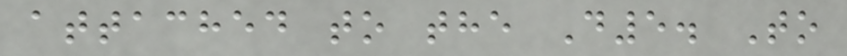attached to the D5. To
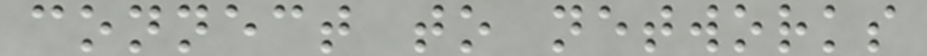connect to networks
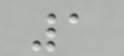1
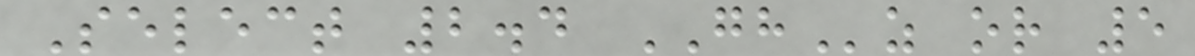Select 2.4 GHz or 5
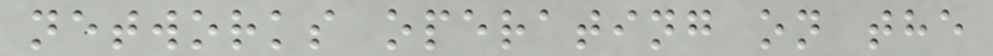networks operating on the
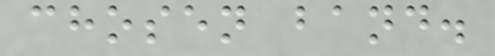chosen band.
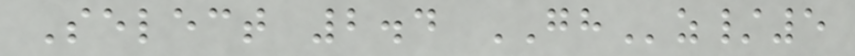Select 2.4 GHz/5
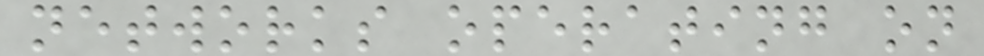networks operating on
